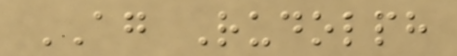AG Rudolph
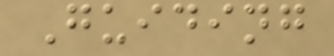Guiding
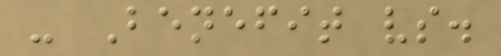- Benefit vs.
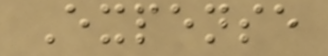Expense
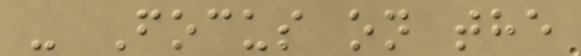- Focus on the
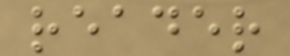reader
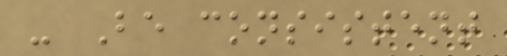- Be consistent
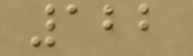122
